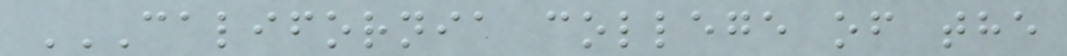CALIFORNIA COLLEGE OF THE
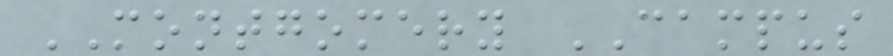MONTGOMERY CAMPUS
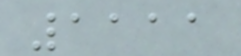1111
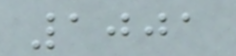1001
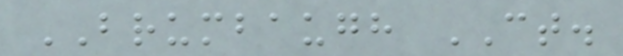BRUMBAUGH CT.
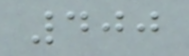400
